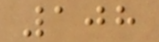108
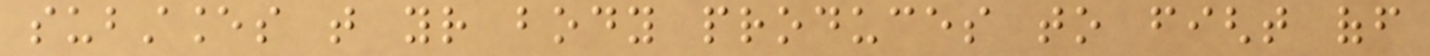substances that your body produces to fight off
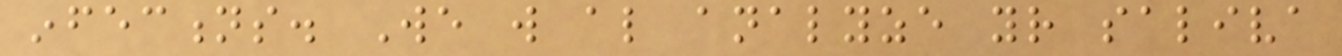infections. We will also analyze your saliva
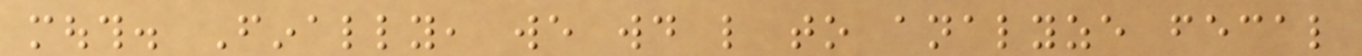mouth. Finally, we would like to analyze fecal
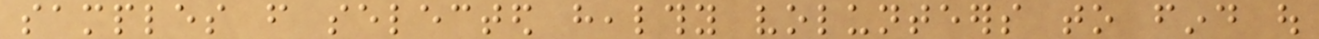samples from selected healthy volunteers to find out
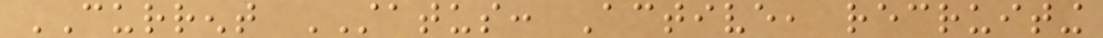CURRENT STATUS: Active, recruiting
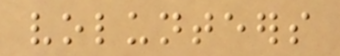volunteers
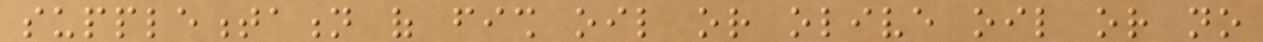supplementation of fish oil or olive oil or no
